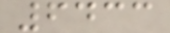6433
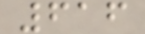616
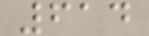614
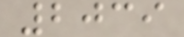2039
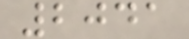2041
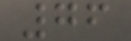76
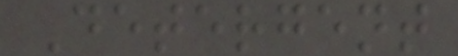Detergent
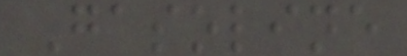Gasoline
